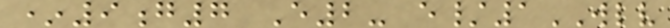*9g7 E2- e/1WLV
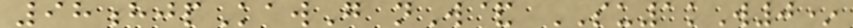98hjpKawG nW& SU1kW0*
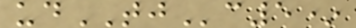udTJc5*
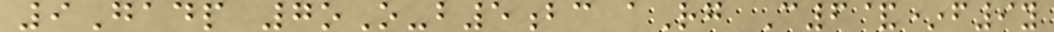9Gadp 7oO-b5bc aRg C6&*f9y
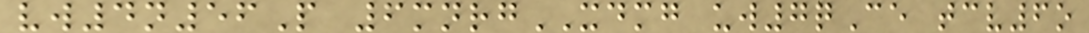vw4n56P 6mnrgXDMG uw7qCe tcv6o
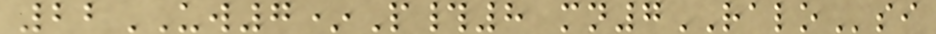22UW7*P#8 mn7RALOsi
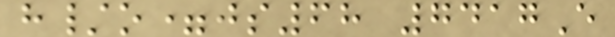h/o=js68 7417E
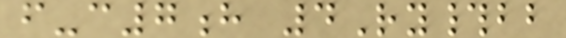f-c7h 4Ry#bb
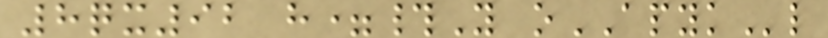8qx92 h=#Y oAPYKl
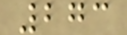273
